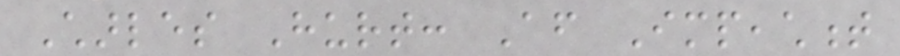Charles Hurt: After Impeachment
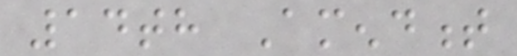14th Amendment
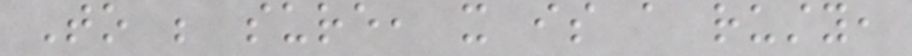To be sure, it is a rusty,
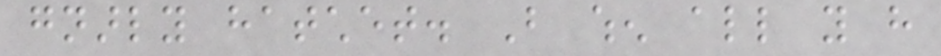gnarly hatchet. But when all you have
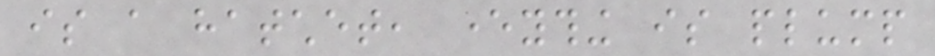is a hatchet, everything is plump
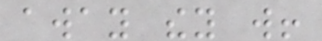away they will!
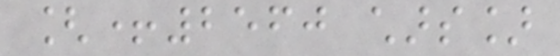[+2560 chars]
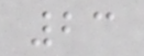23
